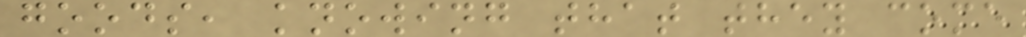goods, knowing that they come
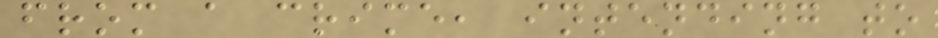from a crime, intending to
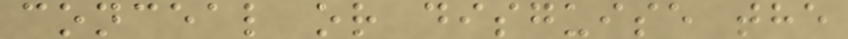conceal or disguise the
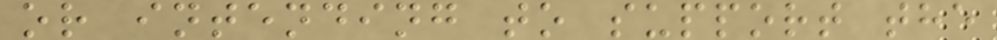or intending to support the
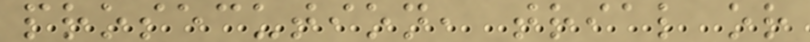prosecution, trial or
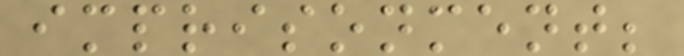imprisonment;
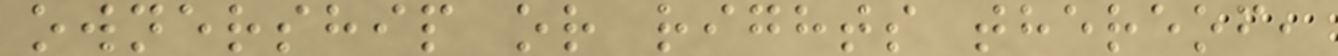ownership or rights thereof,
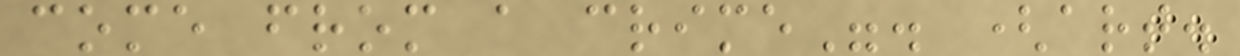come from a crime". (art.
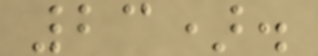23).
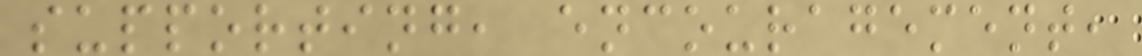supporting, encouragement,
